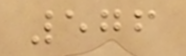576
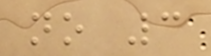no 3
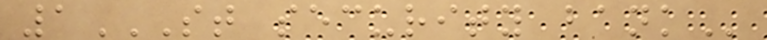1ST SECURITY BANK
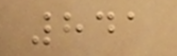841
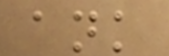ank
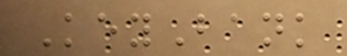KeyBank
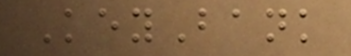KeyBank
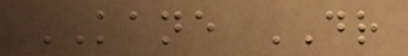KANE DR
